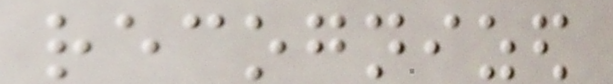recognized
